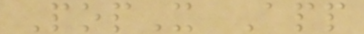PopX App
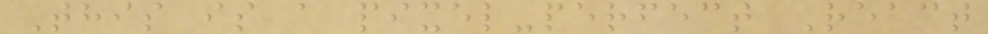This is a pixel-perfect React
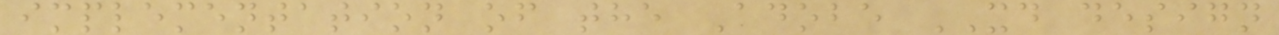implementation of the Adobe XD design
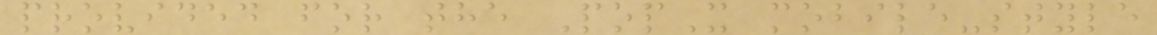provided for the PopX mobile-style
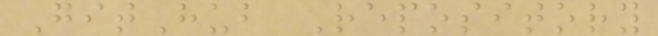GitHub Repository
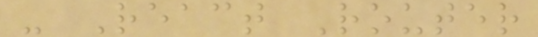- React Router
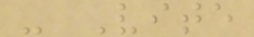- Vite
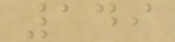149
